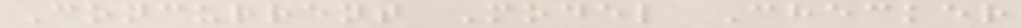Concurrent Model Checker
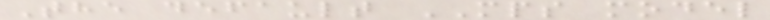The default MPS model
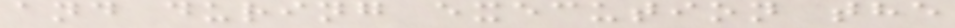and during execution the
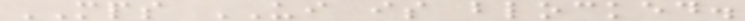MPS UI is blocked.
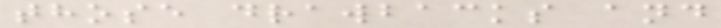those drawbacks and
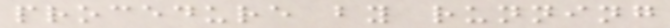procedure by running
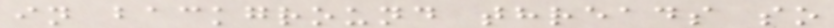in background threads so
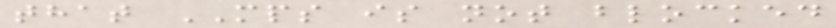that MPS is not blocked
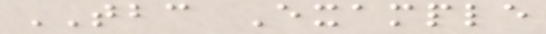TBC Example
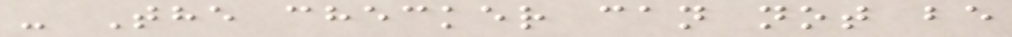- The checker can not be
